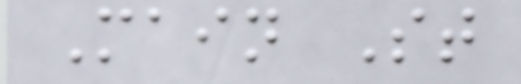Main St
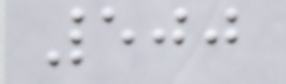500
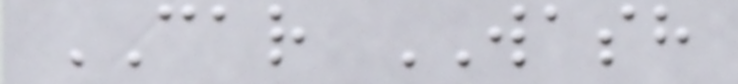CAR WASH
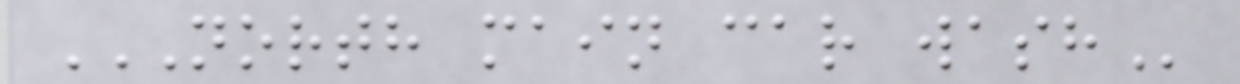NORTH MAIN CAR WASH
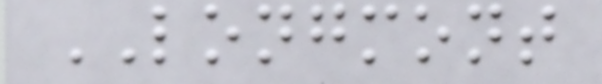LONGMONT
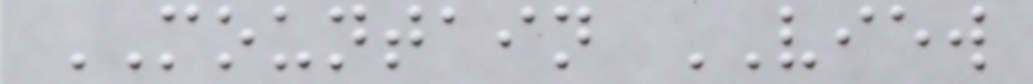MOUNTAIN VIEW
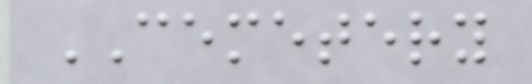CEMETERY
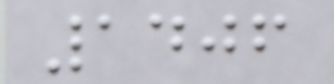1406
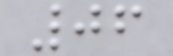06
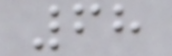68
